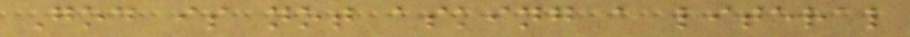God is not asking a literal
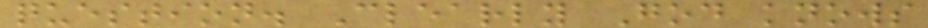question. Clearly God knows
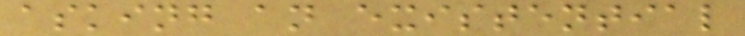asking an existential
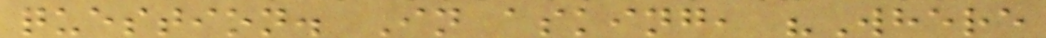question. In asking, "Where
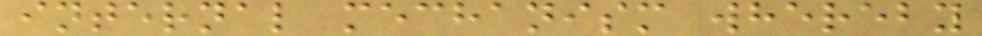internal mechanism whereby
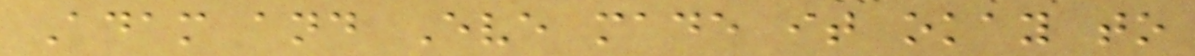Adam and Eve made it okay to
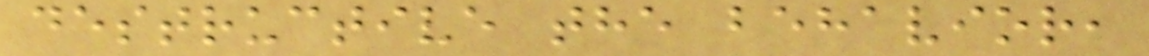destructive the behavior,
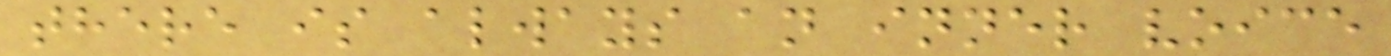there is always an inner voice
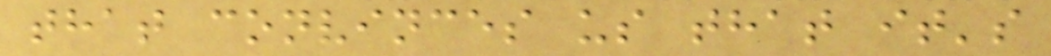that convinces us that it's
